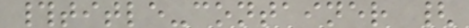#title-container {
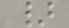}
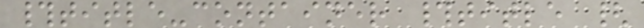#title-container #title {
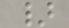}
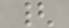{
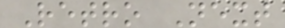Retro Next
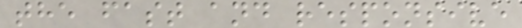the fast and responsive
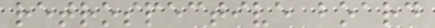retrospective board
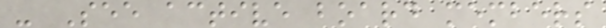- See active board members
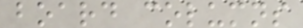board columns
